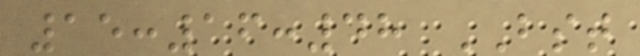15:16:48 BST
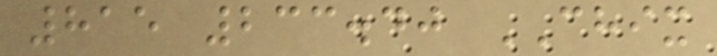815 233.40 CHIX
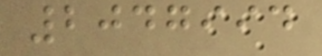2047994
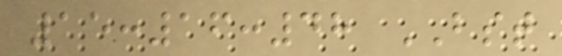15:16:48 BST
